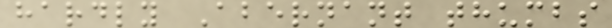hardly Abernant thumbs
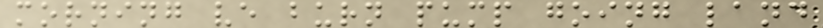morning ve burn pump going land
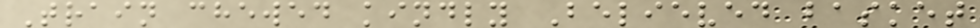Train chewed kindly Believed basket
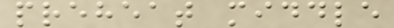preheat middle
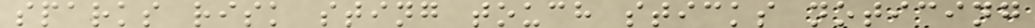sparks risk sting touch sticks noticing
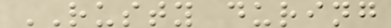RUSTY during
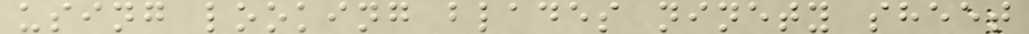using looking blades ninety sheet
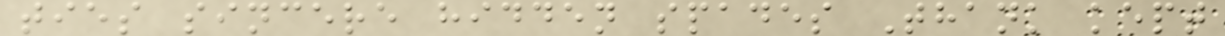ties sincere hidden spades Thank kept
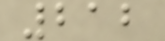212
